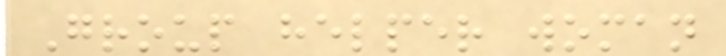Group helper woman
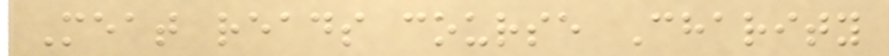Meat reads course Charity
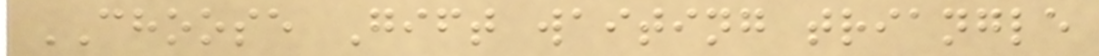CHOOSE Gift waiting triangle
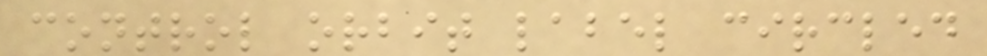control orbit label circled
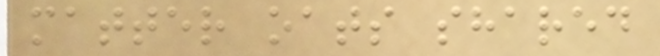matter oats shared
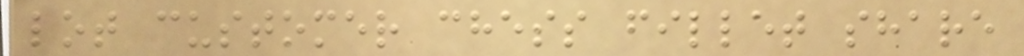lot customer chess fillet share
